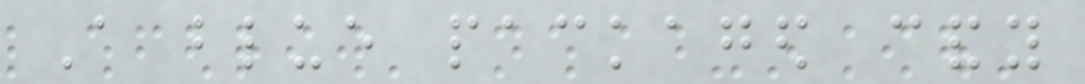A blue packaged candy
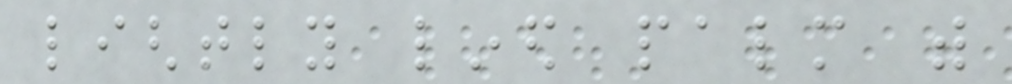lightly lined palm with
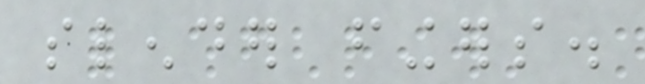slender fingers.
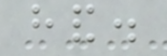hand.
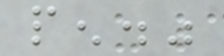pen."
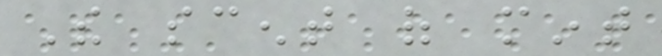The scent of mint
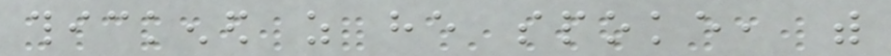thickened as he spoke, with
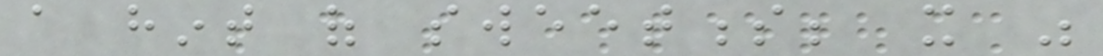a hint of sweetness; it was
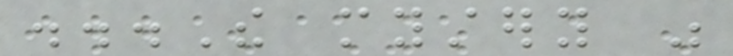...The mystery was
